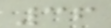36
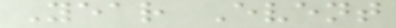Year Event
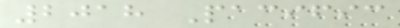2018 Pacific
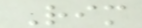Rim
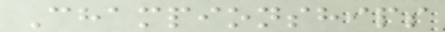Championships
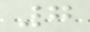7
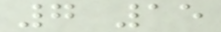7 15
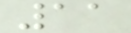11
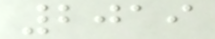2019
